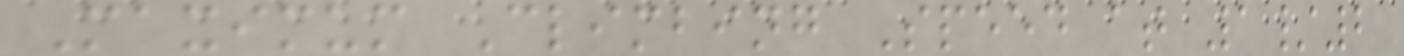Maximum Climbing Speed at 1/2
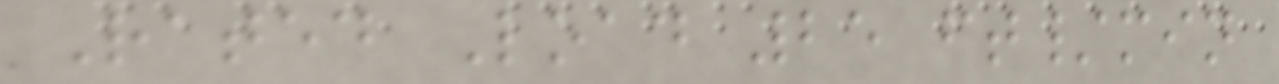Rated Load 25 ft/min
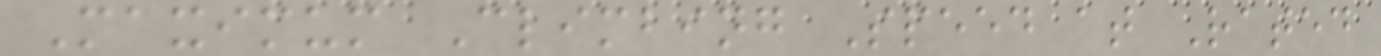Maximum Climbing Speed at Rated
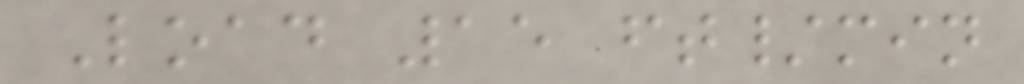Load 15 ft/min
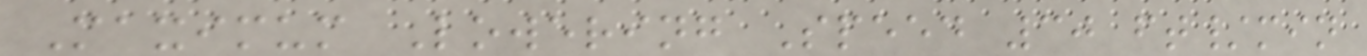Maximum Lowering Speed 30 ft/min
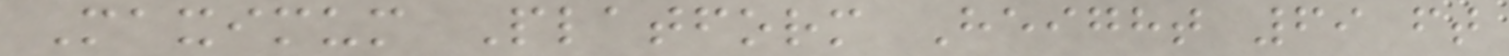Maximum Platform Height 69 ft
